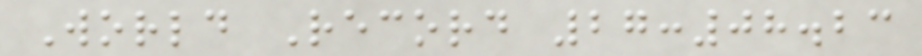World Record 27:08.23
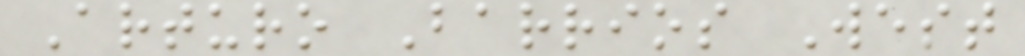Arturo Barrios West
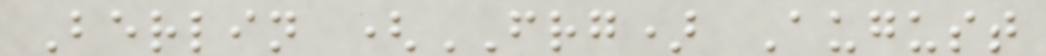Berlin (FRG) August
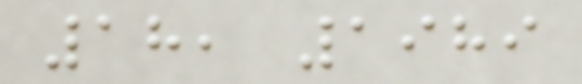18, 1989
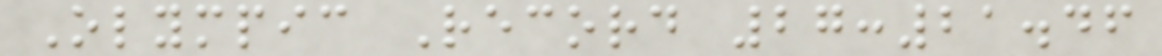Olympic Record 27:21.46
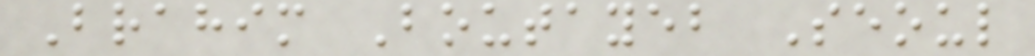Brahim Boutayeb Seoul
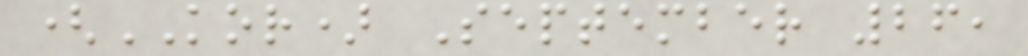(KOR) September 26,
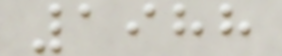1988
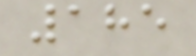185
